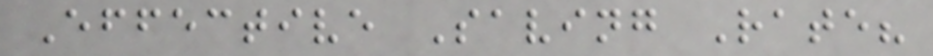Effective Saving Rate?
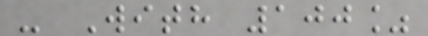- With 100%
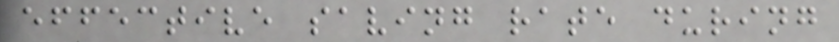effective saving rate during
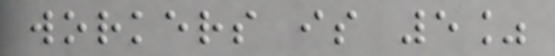workers is 5%
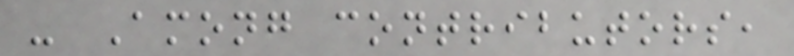- Among contributors,
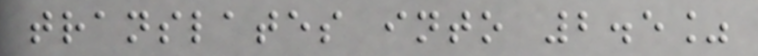translates into 2.5%
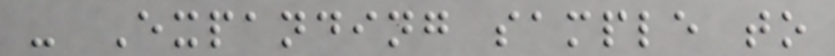- Expanding sample to
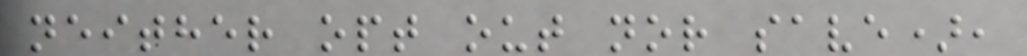neither opt out nor save),
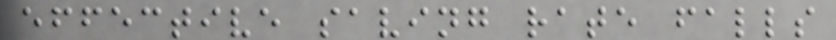effective saving rate falls
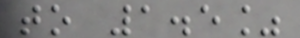to 1.5%
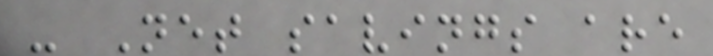- Net savings are
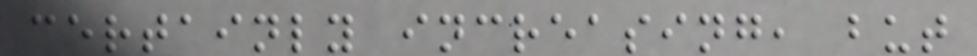certainly increasing, but
